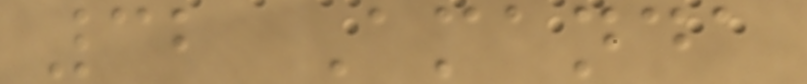32 Amanda
